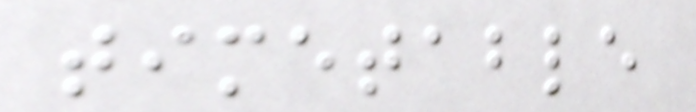timetable
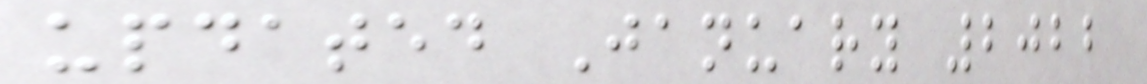updated January 2022
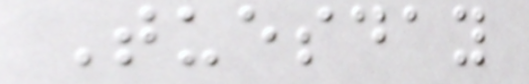Tuesday
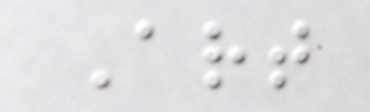Art
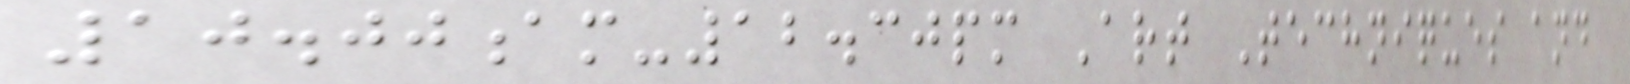10.00am-12.30pm Art Techniques and
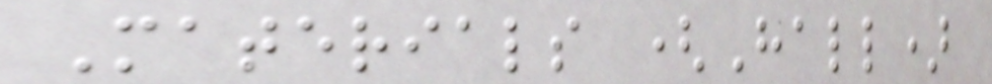Materials (Hall)
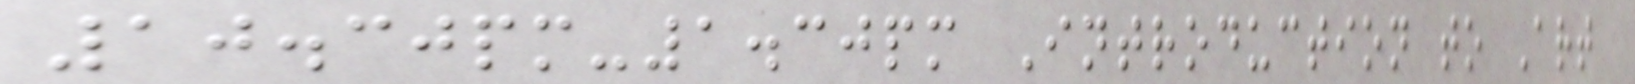10.30pm-1.30pm Introduction to Art
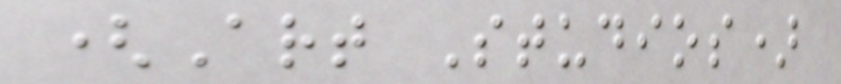(Art Studios)
